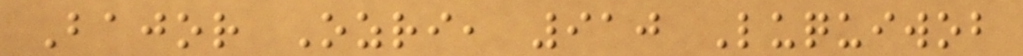Bajor Ozri, 910 Luquiwob
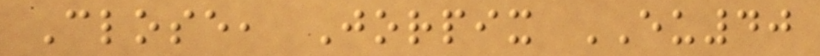Close, Jorpix EU40
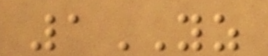1YZ
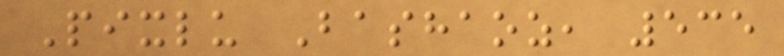Pixlu Bashaoz, 535
